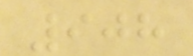908
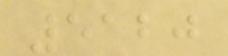5120
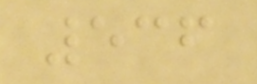536
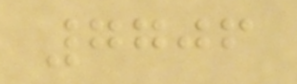7706
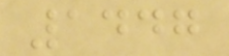1447
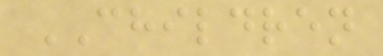CHILDREN
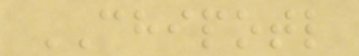CHIPOTL
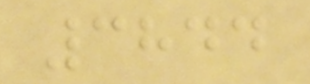3844
